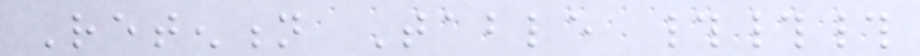Retention Table ###
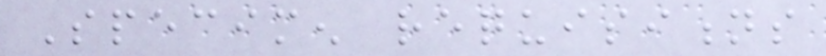Specimen requisitions
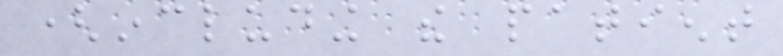(including the patient
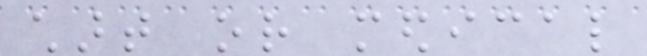chart or medical
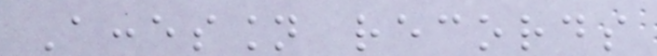Accession records
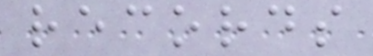records
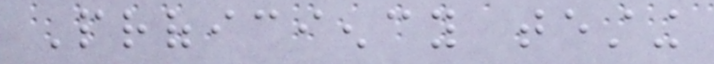Proficiency testing
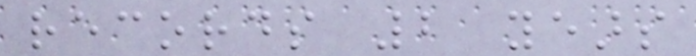records 2 years
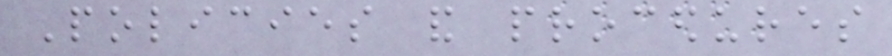Policies and procedures
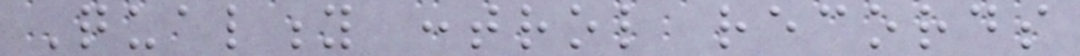Quality control records
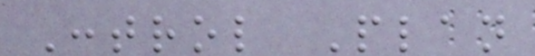Control Plan
